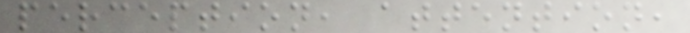perception, attention,
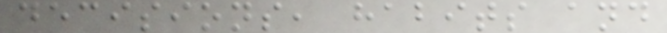decisions, habits and
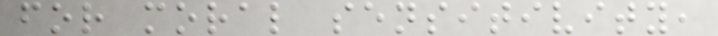for moral sensitivity,
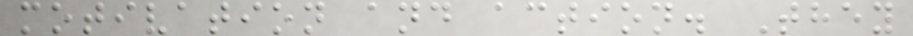motivation and action. They
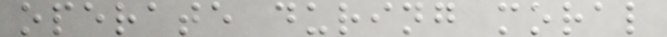operate during moral
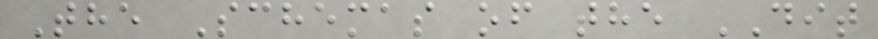The Schemas of the DIT
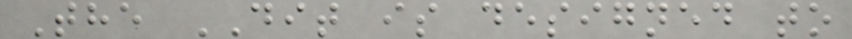The DIT is designed to
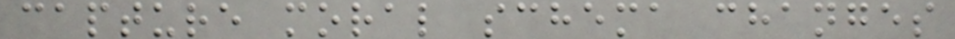capture moral schema changes
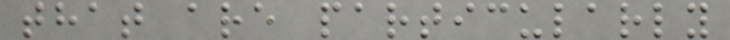that are particularly
